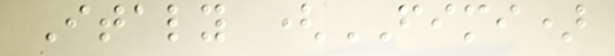Italy (FIMI)
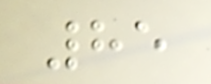85
